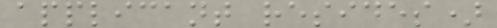applicant resides)
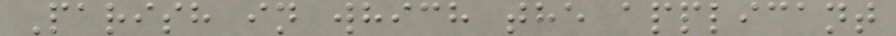Parish in which the applicant
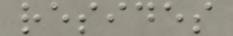resides
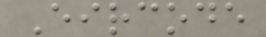Eircode
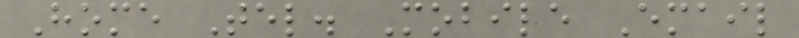Home Tel. Mobile Email
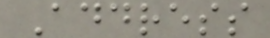Address
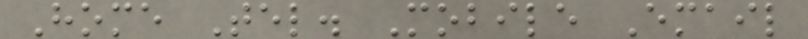Home Tel. Mobile Email
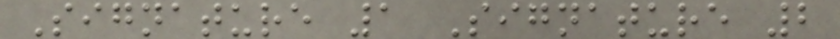Signature 1 Signature 2
